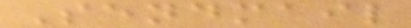Sendmail
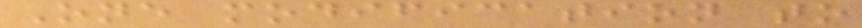One modification to
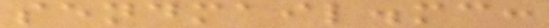sendmail.mc:
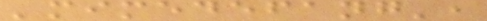'mimedefang',
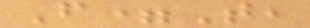F=T,
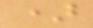)
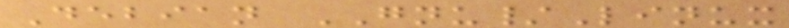Debian GNU/Linux
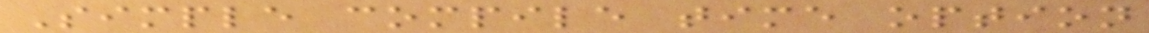Simple compile time option
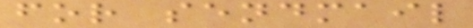for sendmail
